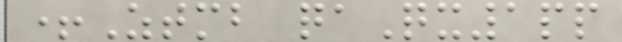+Ztmb qaQx1pp
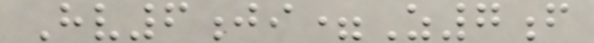Hv6ji=Z7f
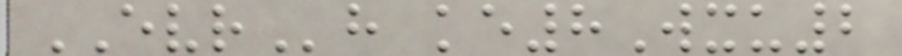EVRh ke8Wxu2
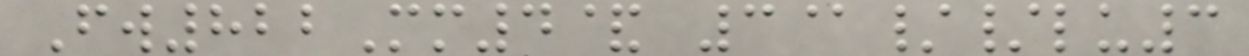Fw822Mm4& 3@//lu3
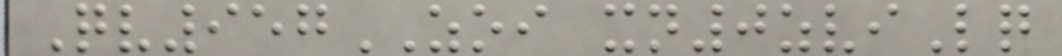Qv957ZOI xn0zviLq
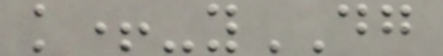k+-yDG
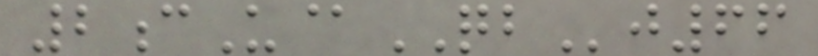2cU@QBj66
